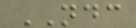NDC
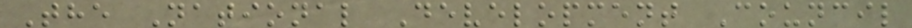The National Development Council
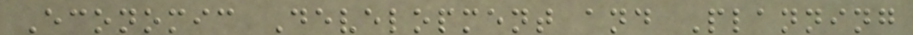Economic Development and Planning
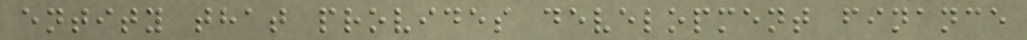entity that provides development finance
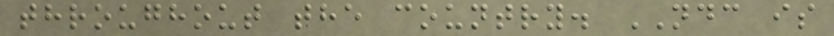throughout the country. NDC is
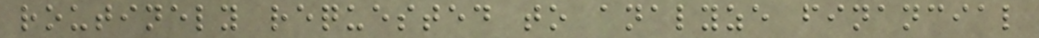routinely requested to analyze financial
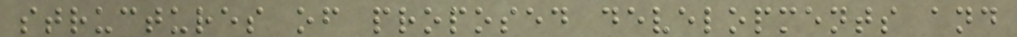structures of proposed developments and
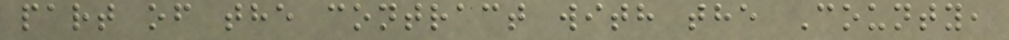part of the contract with the County,
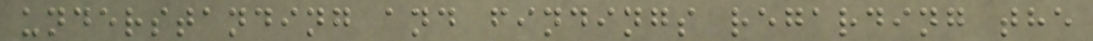understanding and findings regarding the
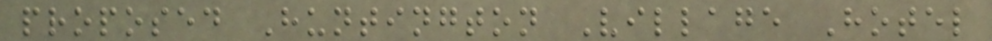proposed Huntington Village Hotel
